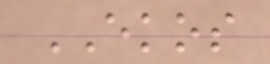EKOS
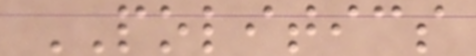POLITICS
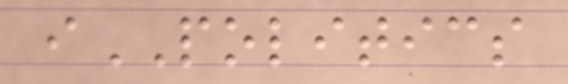iPOLITICS
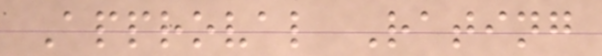Approval Rating
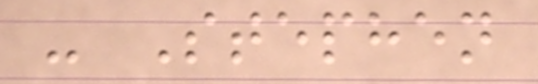- Stephen
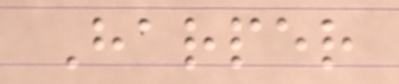Harper
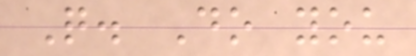Q. Do you
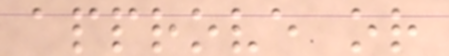approve or
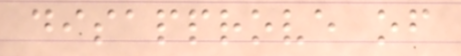disapprove of
